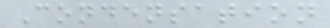Condensation
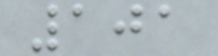101
